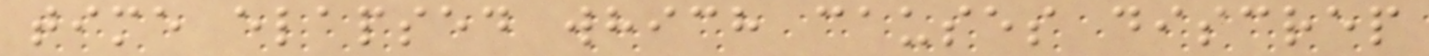time elapsed which causes discrep
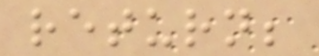return;
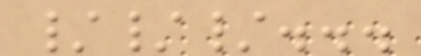///...
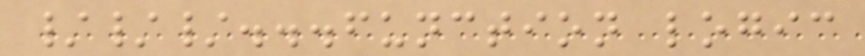///...function logic
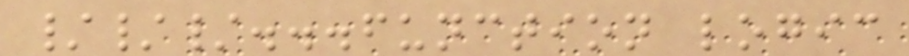///...function logic
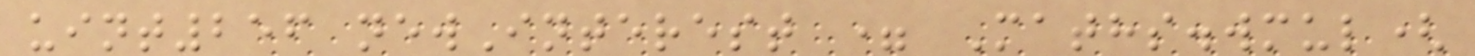uint256 newInterest = Maths.wmul(
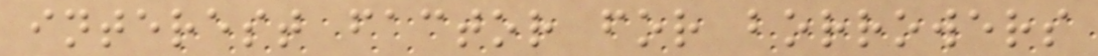interest factor for borrowers
